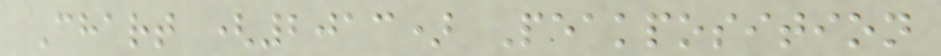Chart (2013) Peakposition
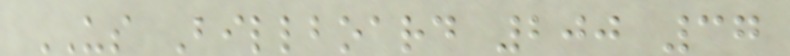US Billboard 200 37
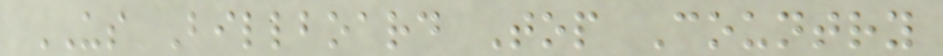US Billboard Top Country
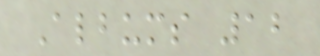Albums 12
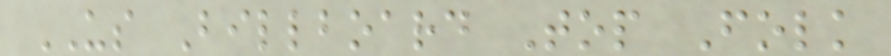US Billboard Top Folk
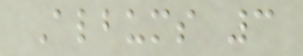Albums 3
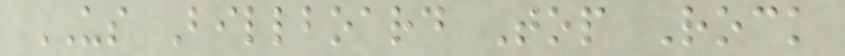US Billboard Top Rock
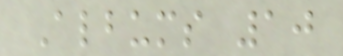Albums 10
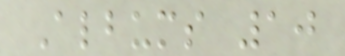Albums 10
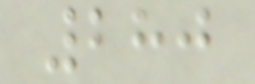280
